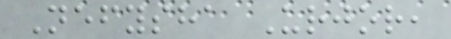Nefysha Urjor,
